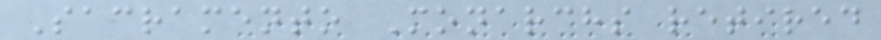Sacramento Monarchs retired
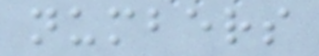numbers
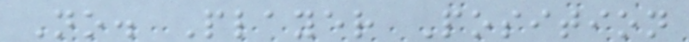No. Player Position
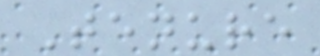Tenure
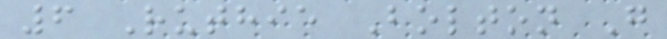6 Ruthie Bolton G
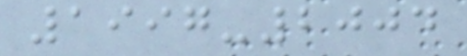1997-2004
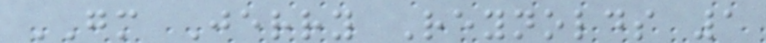GM Jerry Reynolds 1
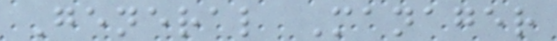General Manager
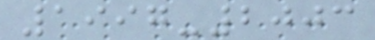1997-2003
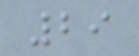29
